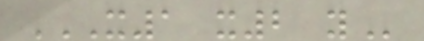X1 X2 Y
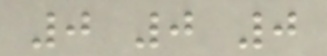0 0 0
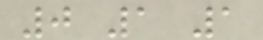0 1 1
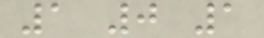1 0 1
